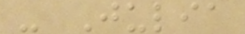- Julia
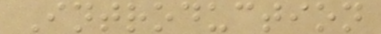Introduction
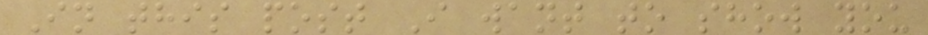In this post I want to show you
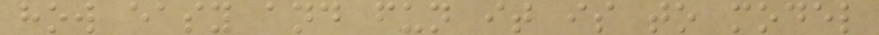how easy and fun it is to model
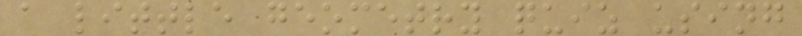a little geometry quiz using
